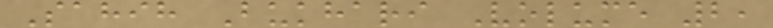Sahih Bukhari Volume 2,
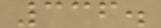336.
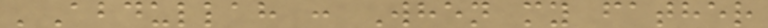'Abdullah : When my father
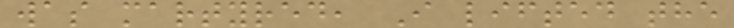was martyred, I lifted the
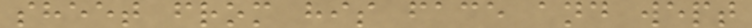sheet from his face and wept
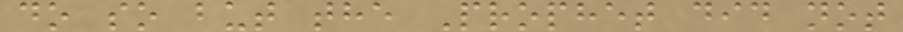do so but the Prophet did not
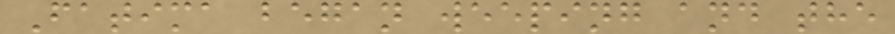Fatima began weeping and the
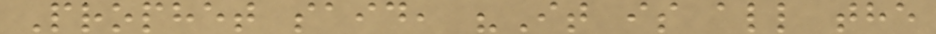Prophet said, "It is all the
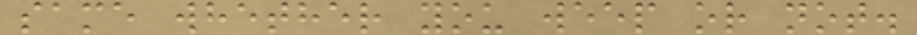same whether you weep or not.
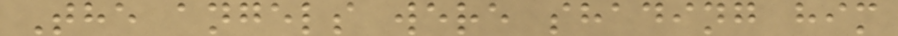The angels were shading him
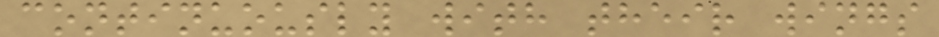continuously with their wings
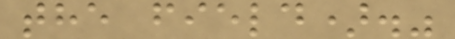the field)."
